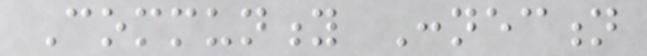Community Connection
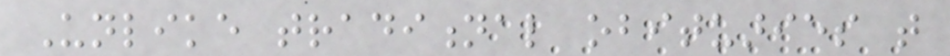Unlike traditional obituaries that
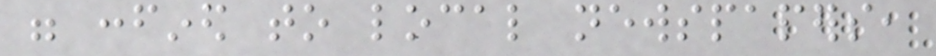were confined to local newspapers,
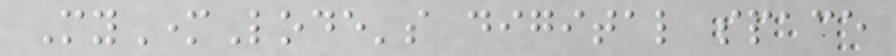MyMotherLode's digital space
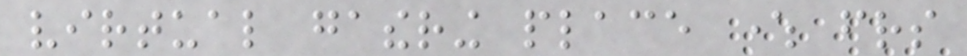virtual gathering place where friends
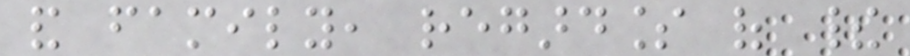and family, regardless of their
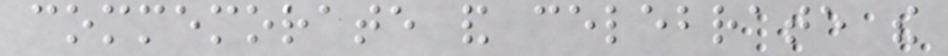commemorate and celebrate the
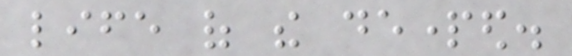life of the departed.
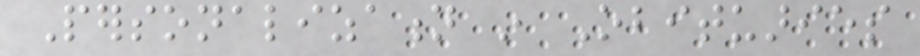Personalization in Obituaries
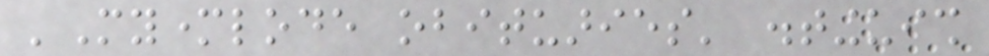'Mymotherlode obituaries' distinguish
